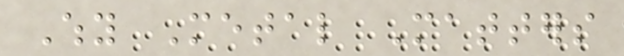Why Metal Matters
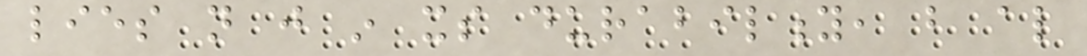lies not just in its durability, but also
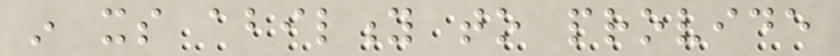in its ability to provide
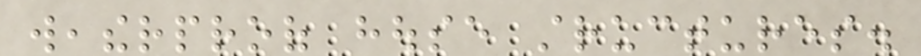weatherproof house structures.
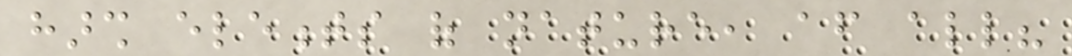harsh elements of nature, after all?
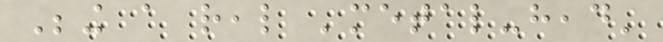Being a real 'metal-head'
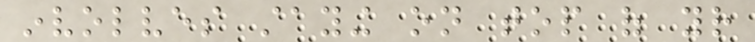involves staying on top of your
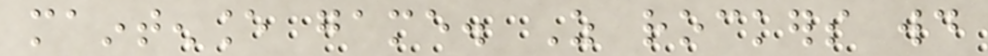maintenance game. As rockers would
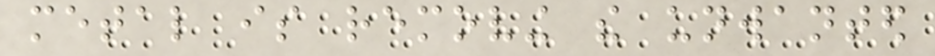metal is removing the unwanted
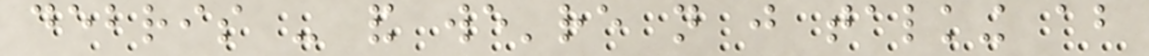debris - and we're not just talking about
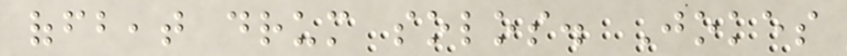offbeat drum solos. Jokes
